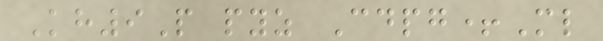Kh9P pyz Cdpg+Ml
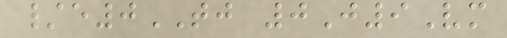/e0TJ 0J9Vm
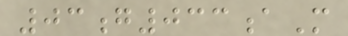03g033aM
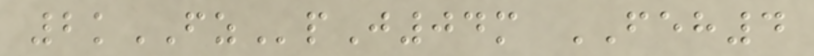2kFZpJ04m FEH4
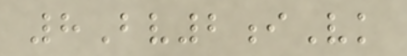8Bv2iVk
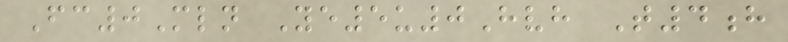Fc0Mln Ye5u0Hvh T4h
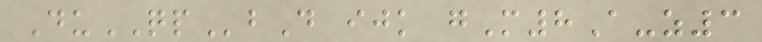DuQPbD ijk gM8A-z3
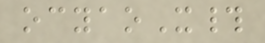ocyaoX#
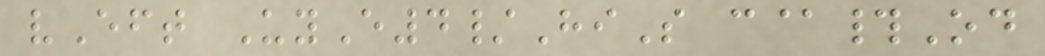vEft UyE4/HiS c@#Od
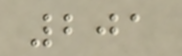201
